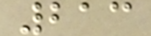213
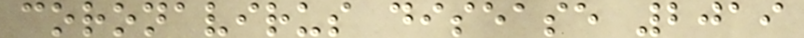coronavirus disease 2019
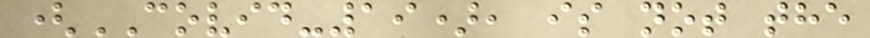(COVID-19), is not the
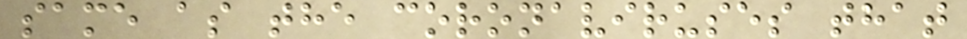same as the coronaviruses that
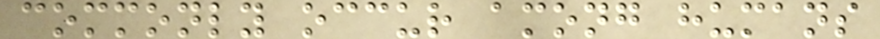commonly occur among humans
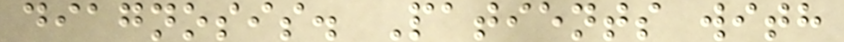diagnosis. Patients with
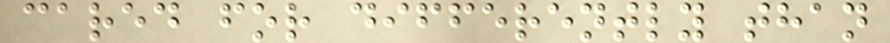cared for differently than
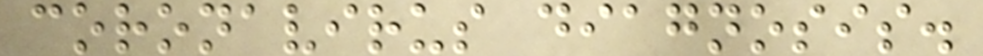coronavirus diagnosis.
